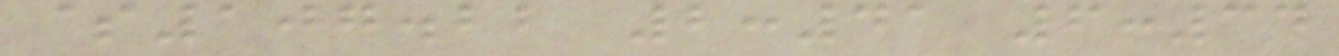$107.22 2:41 6:34
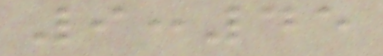9:45
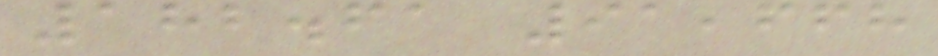182.61 91,668
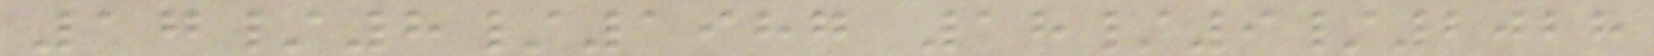17/8/1987 18/9/2028
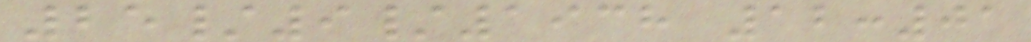25/9/1938 12:01
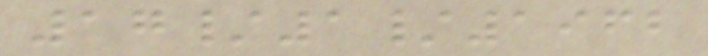17/1/1962
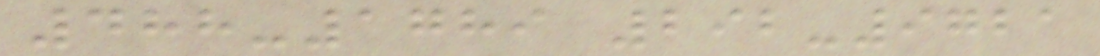488-1789 292-9721
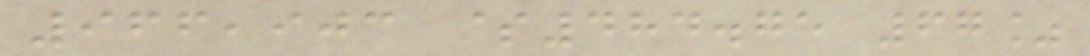966,903 $484.75 67%
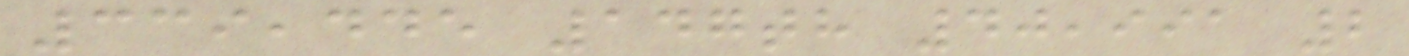339,445 147th 40,991 2
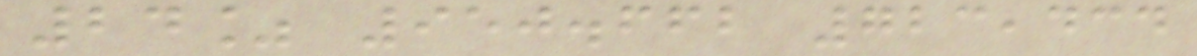24% 950.662 723,434
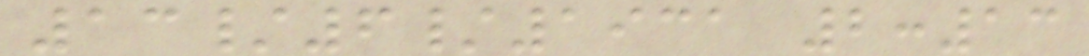13/6/1931 2:13
